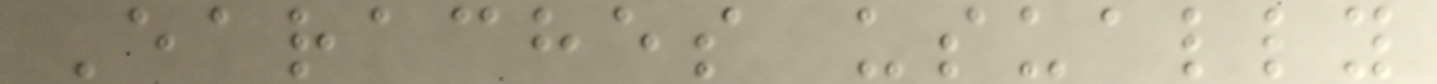Earaches usually
